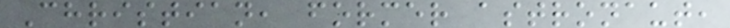Christian, former astronaut,
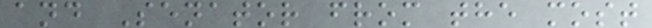and Senator from the most
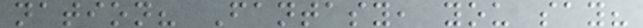nation? Fantasy, you say?
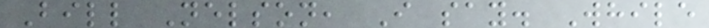Bill Nelson, I say. While
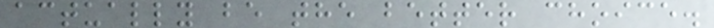actually be the better choice.
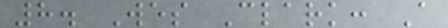8. Wes Clark: A
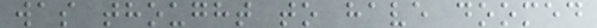was thought to have doomed
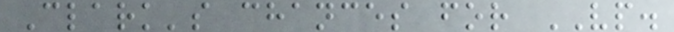Clark's chances for VP.
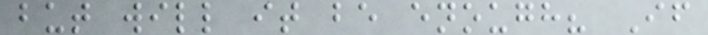but will it be enough? If
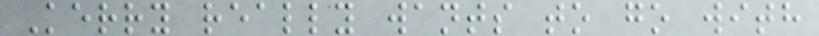Kerry really wants to go with
